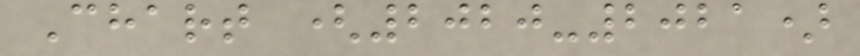Chart (2020-2021)
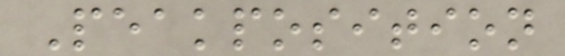Peakposition
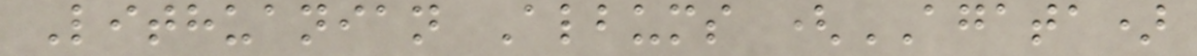Lithuanian Albums (AGATA)
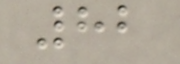82
